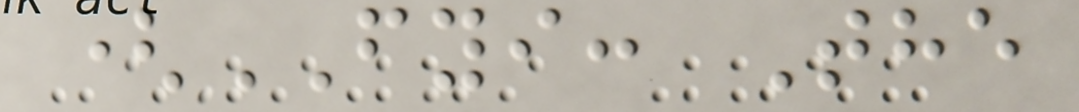(FYI: The
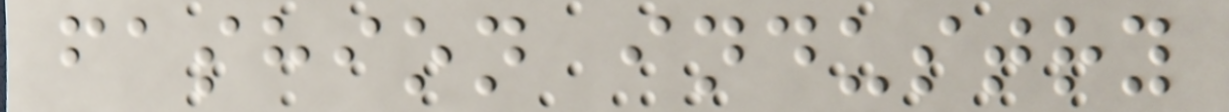fashion industry
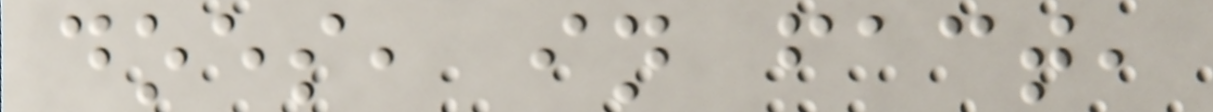does, in fact,
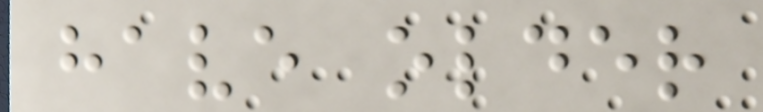have older
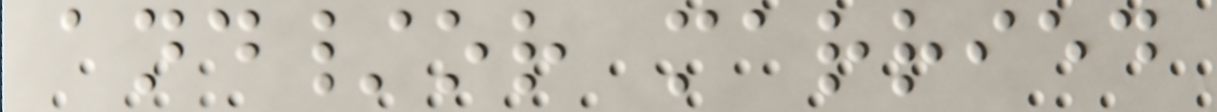and/or married
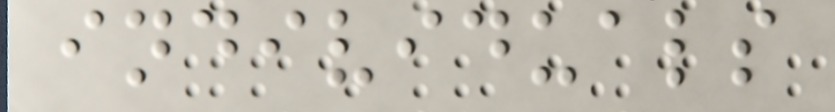individuals
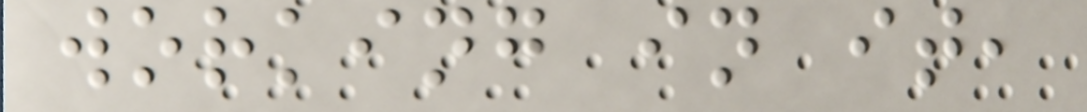working in it,
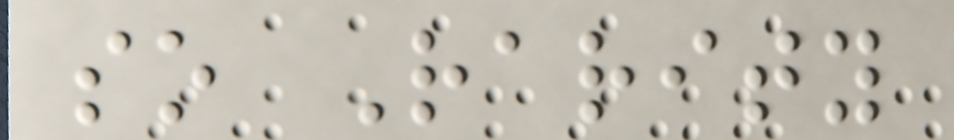so Rarity
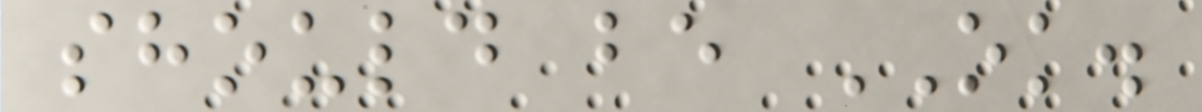should be OK.
